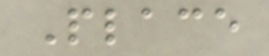Place
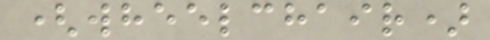(wheelchair)
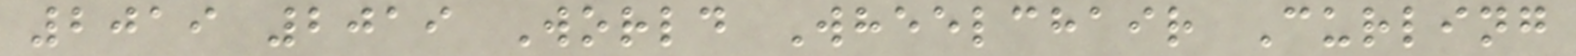2019 2019 World Wheelchair Curling
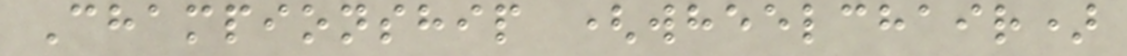Championship (wheelchair)
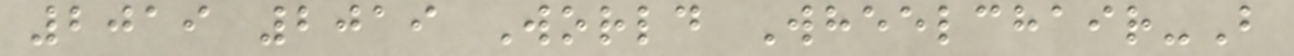2019 2019 World Wheelchair-B
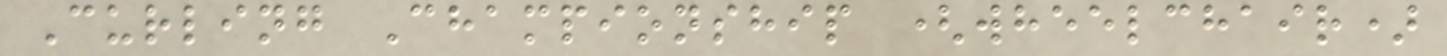Curling Championship (wheelchair)
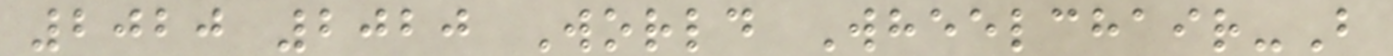2020 2020 World Wheelchair-B
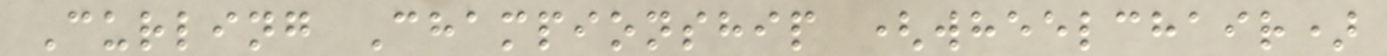Curling Championship (wheelchair)
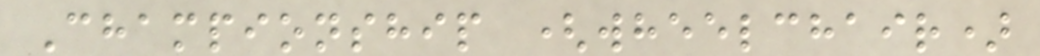Championship (wheelchair)
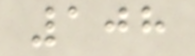108
